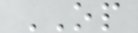OP
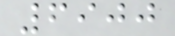6900
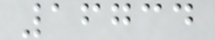16734
